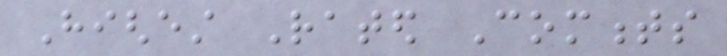Highest Rated Comments
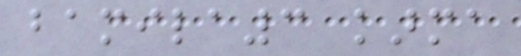bamila3 karma
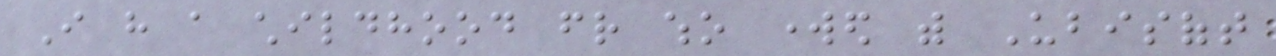I have a childhood friend who worked with Ubisoft
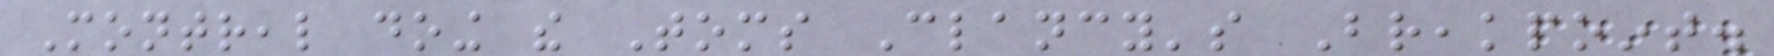Montreal doing the Toms Clancy's Breakpoint.
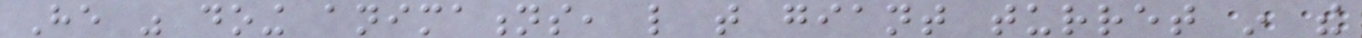He was doing animations, like that giant turret in the
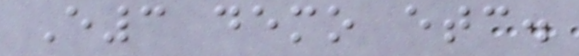E3 demo etc.
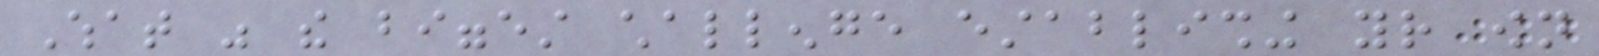What was the biggest challenge establishing your own
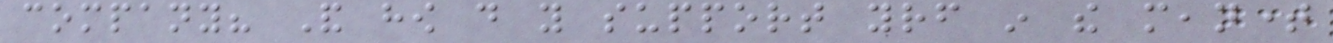company? And how do you support yourself in the meantime
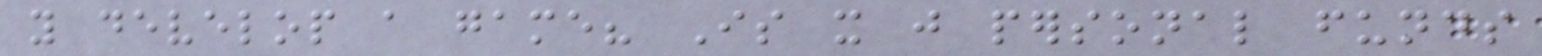you develop a game? Is it just personal funds
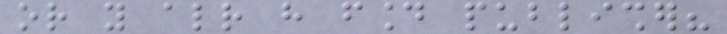or you already have found publisher?
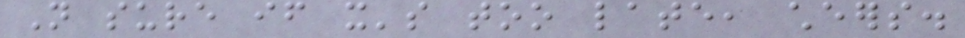Not sure if it's too late, cheers.
